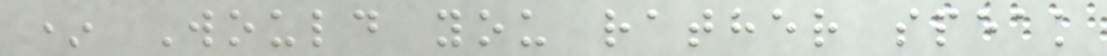* Would you rather speak
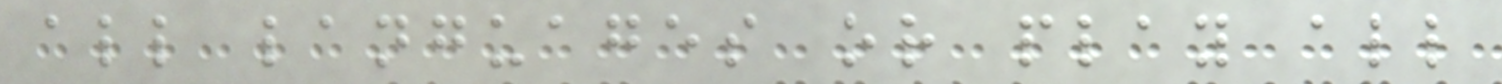all languages or play all
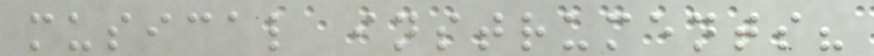musical instruments?
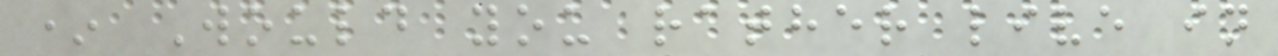* Would you rather live in
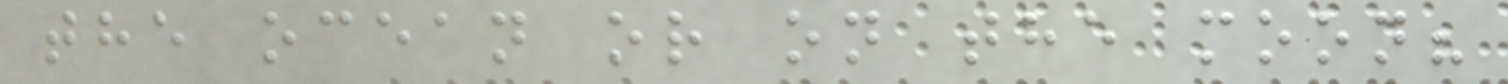the ocean or on the moon?
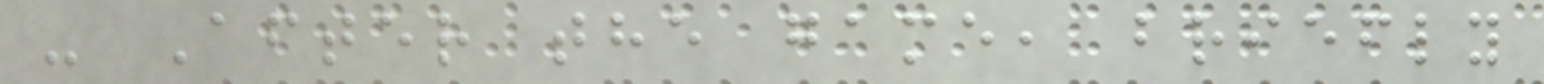- After the game, briefly
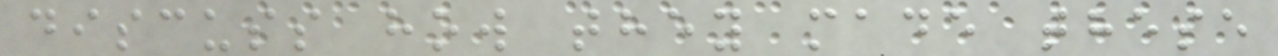discuss how they made these
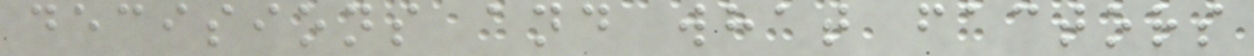decisions and what factors
